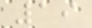19
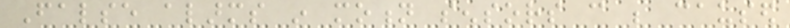False alarms in motion sensors can be caused
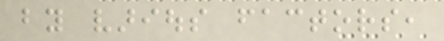by various factors,
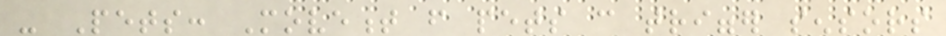- Pets: Movement from pets can trigger sensors
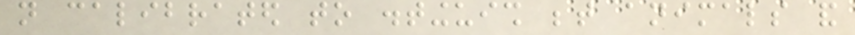not calibrated to distinguish between animals and
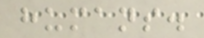humans.
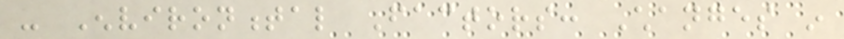- Environmental Factors: Changes in
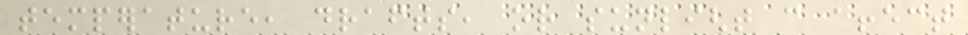temperature, drafts, or sunlight can affect
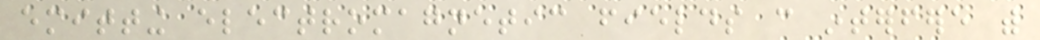emitting electromagnetic fields can interfere with
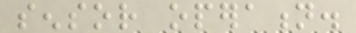sensor operation.
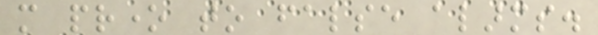more prone to false alarms.
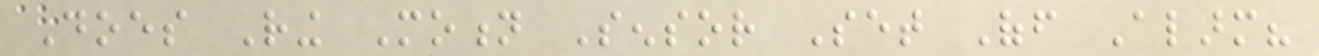Does Ring Motion Sensor Set Off Alarm?
